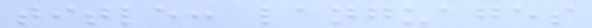title: languages
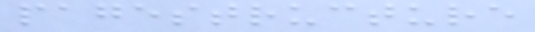pagestructure
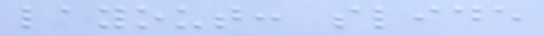layout: slide
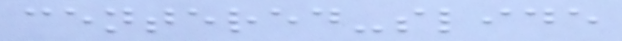centered-slide
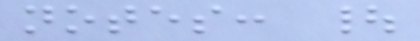notes: |
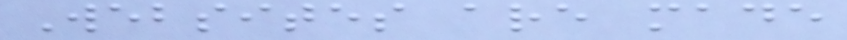Websites are made
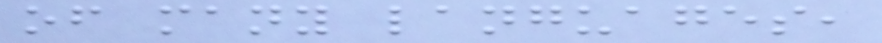of many languages,
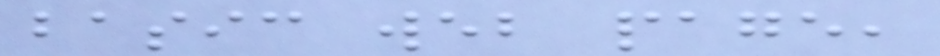basic web page,
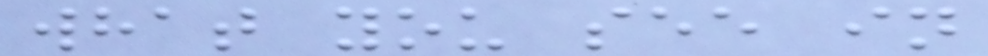what you see in
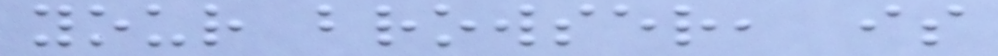your browser, is
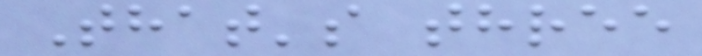That's three
